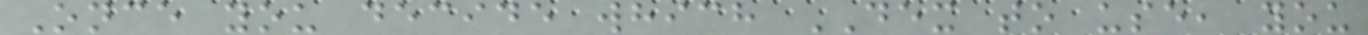Once you decide which DEX to use, you
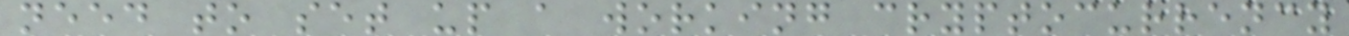need to set up a working cryptocurrency
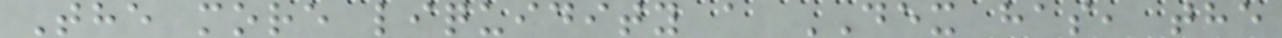The more liquidity a DEX has, the
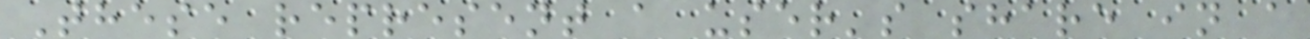These represent a user's share in a
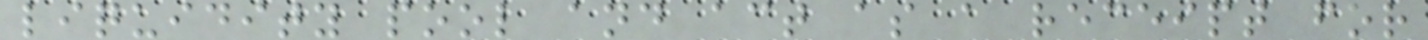liquidity pool and act as a receipt for
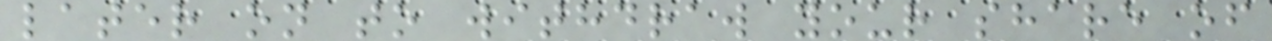later on to withdraw your share of
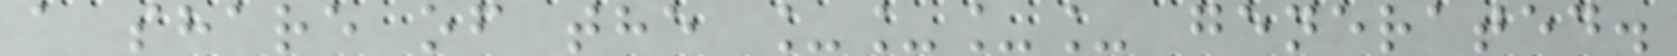a share of the ____ generated.
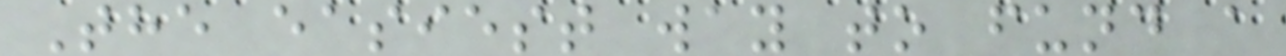The easiest way to fund a
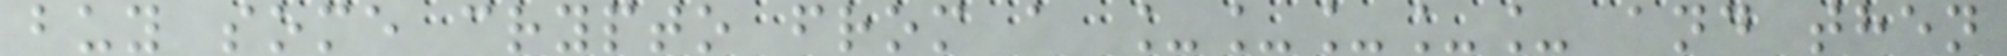buy some crypto from a _____ and then
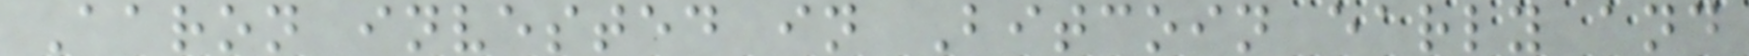Aaron invested in Bitcoin early and
